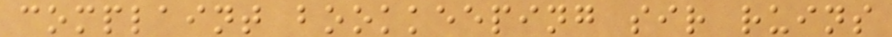complaint bookkeeping sir ruins
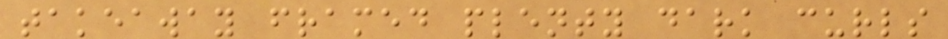takeaway framed plenty dark curls
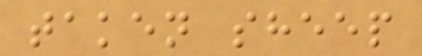taken sheep
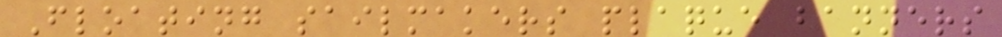Floating sailmakers plaque banners
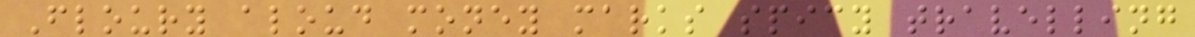Floury aloud money marks spicy travelling
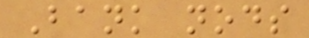Bank nods
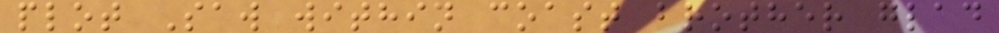plot Saw within coast brother glad
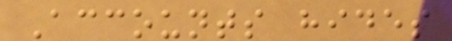Accounts hides
